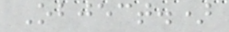Object.)
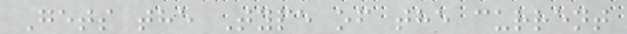Gets the Type of the current
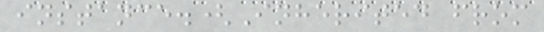instance.(Inherited from
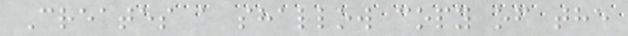Creates a shallow copy of the
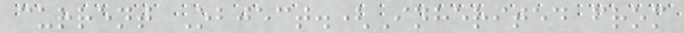current Object.(Inherited from
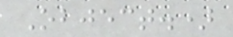Object.)
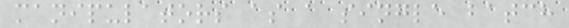manipulators as a single batch
